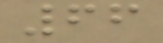66
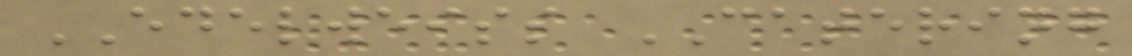EDELWEISS CATERING
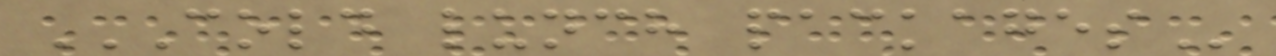COLD LUNCH PACKAGES
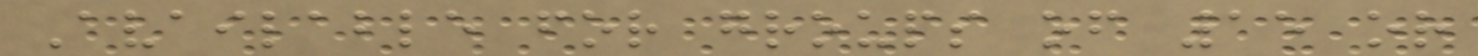Available for groups of 15 or
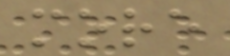more
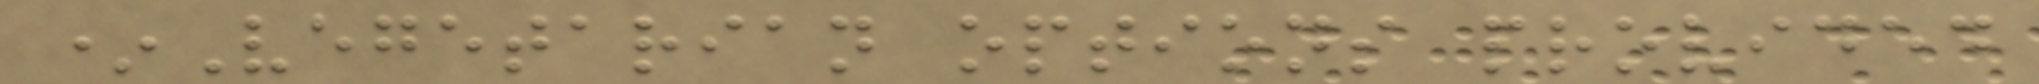*Vegetarian options provided
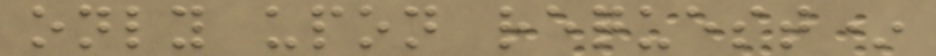only upon request*
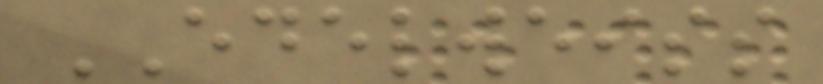EDELWEISS
